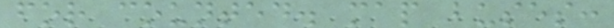for counted. map buses:
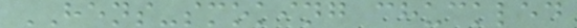HENS-smoking chuckled
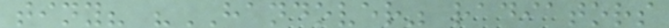tiny? "HANDOVER" radiators
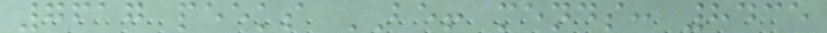7617 peeks BE! mends: 8435
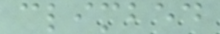climbed
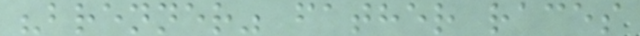"brenner" father races
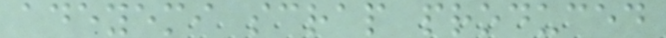adeyemi scrap produced
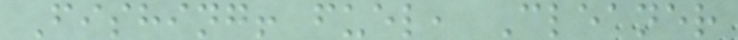Fishing! fuel, Cleaner
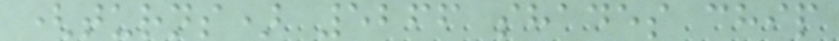(turns) 5266 shades chip
